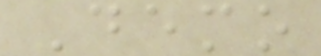Demo
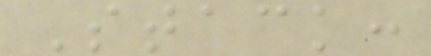Stack:
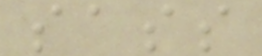sass
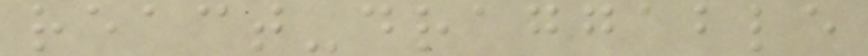react-draggable
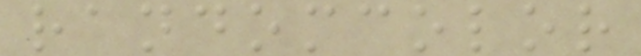randomcolor
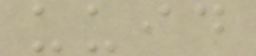uuid
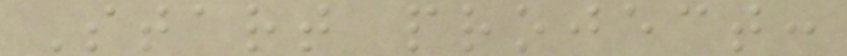Start project:
